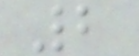2
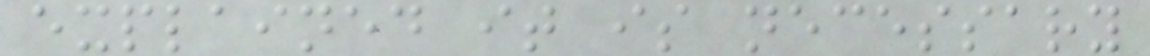explained it is necessary
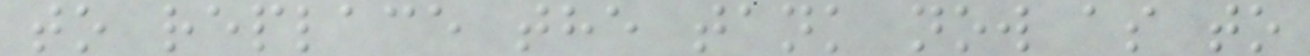to replace the tank now as to
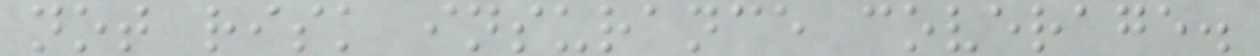not risk insurance coverage.
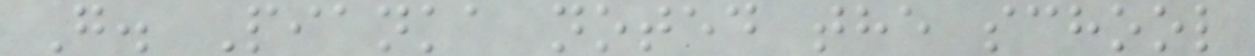G. Pianka noted the school
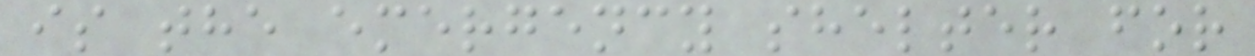is the emergency shelter for
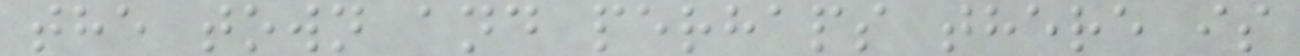the town and perhaps there is
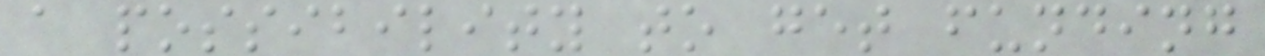a possibility to get funding
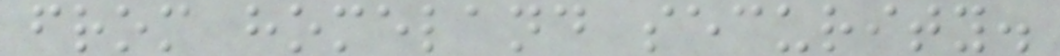from homeland security.
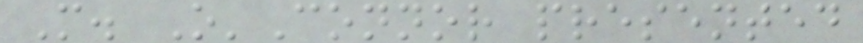M. O'Connor presented
